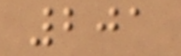201
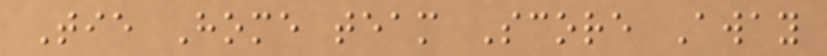Tie Home team Score Away
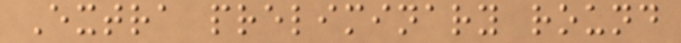Extra preliminary round
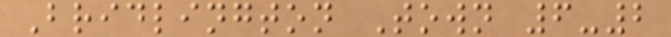Bridlington Town 6-2
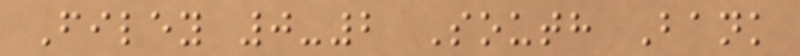Filey 0-2 South Bank
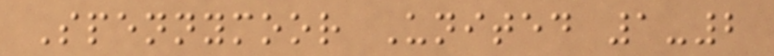Spennymoor United 1-2
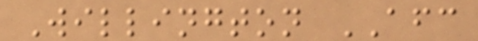Willington AFC
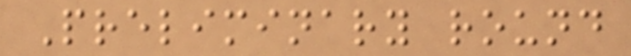Preliminary round
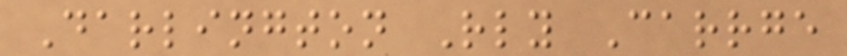Darlington Rly Carrge
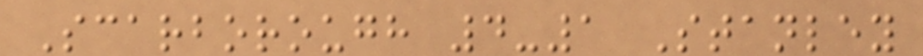Scarborough 4-1 Stanley
